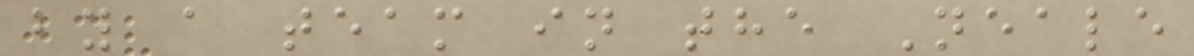by a team in the Neale
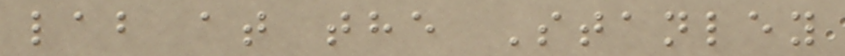lab at the Stanley
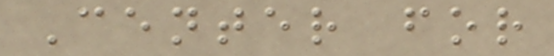Center for
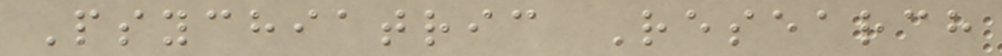Psychiatric Research
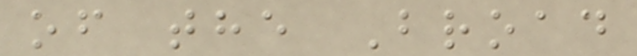of the Broad
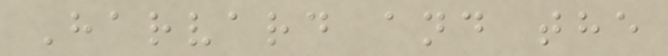Harvard and the
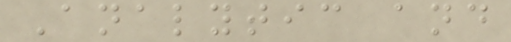Analytic and
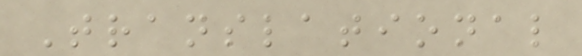Translational
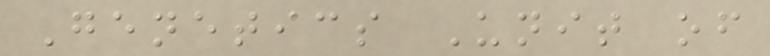Genetics Unit of
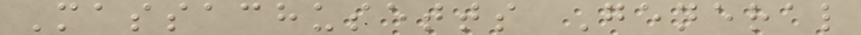Massachusetts General
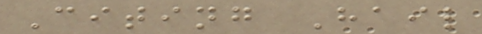Citing Hail
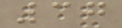37
